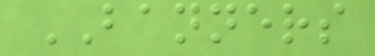BANNERS
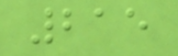215
